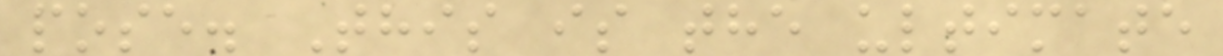pose. This is the ultimate
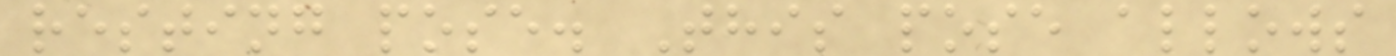resting pose. This pose allows
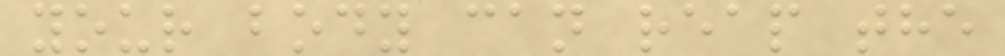your body can reap the
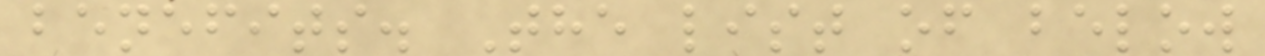benefits. The list of below
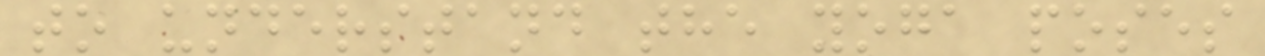to understand the yoga poses
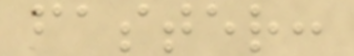faster:
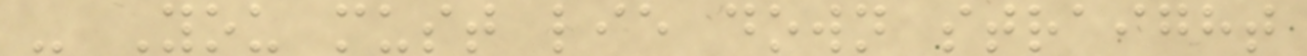- You must lie down straight
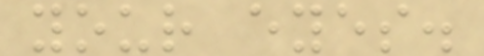your eyes.
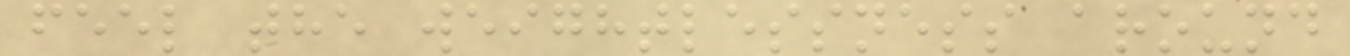feel the weightlessness around
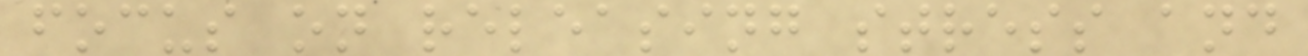focus on releasing stress and
